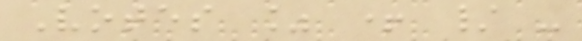Votes % + / -
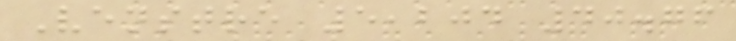Venstre 5,204 40.76
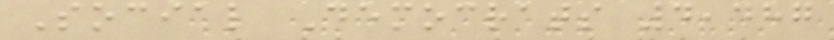Social Democrats 4,487
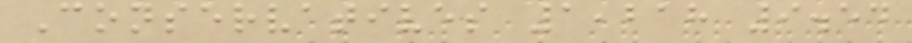Conservatives 1,218 9.54
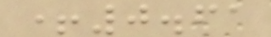+0.61
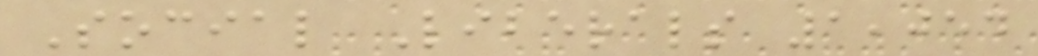Social Liberals 1,054
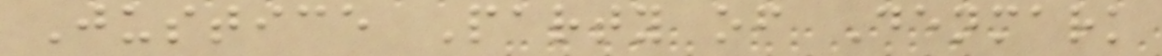Justice Party of Denmark
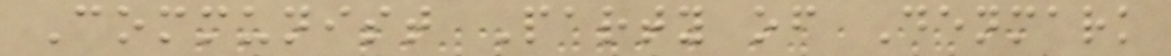Communist Party of Denmark
